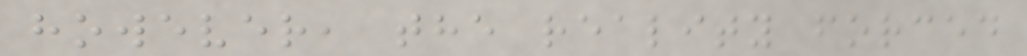however, the reality forced
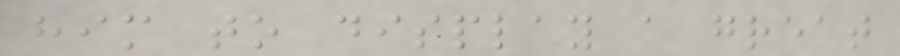him to display a great
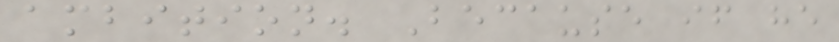ambition. Because if he
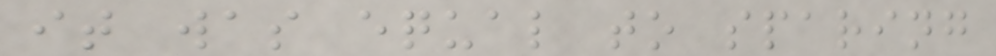it was equal to sparing
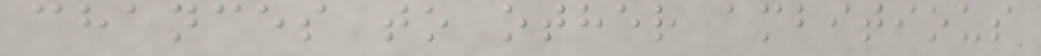chances to other ambitious
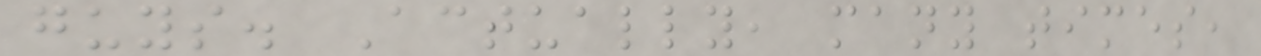guys. Actually, many times,
